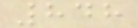848
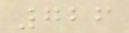726
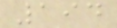194
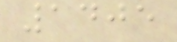1405
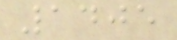1405
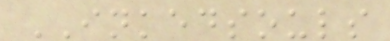INKEDSOULS
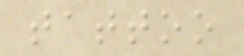tattoo
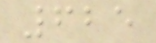625
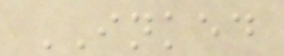INKED
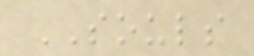SOULS
